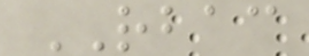RBAC
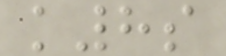k8s
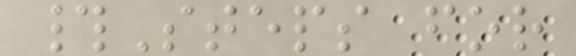#Steps for
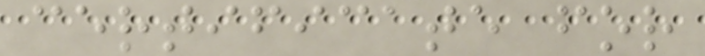certificate for
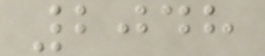2048
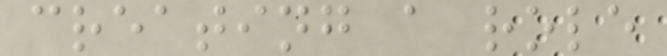creating a role
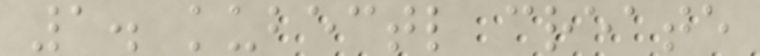1. kubectl create
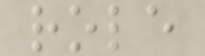role
